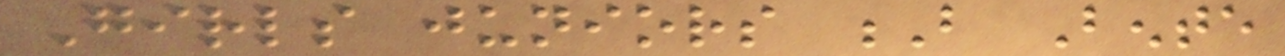Girls juniors B Bente
